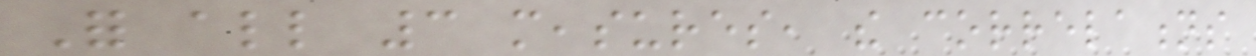For all 3 measures, the correlations
